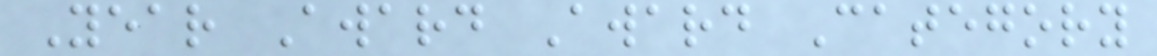Year Award Award Category
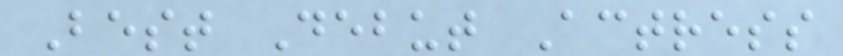Best Debut Actress
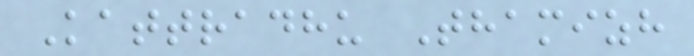Kattradhu Thamizh
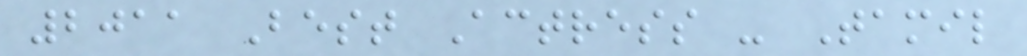2011 Best Actress - Tamil
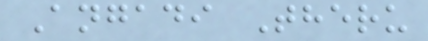Angadi Theru
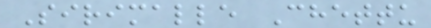Sirimalle Chettu
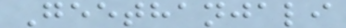Geethanjali
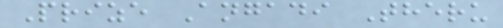Prize Angadi Theru
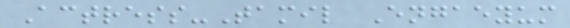Actress-Tamil Engaeyum
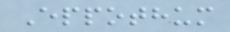Eppothum
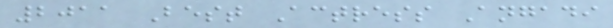2011 Best Actress Angadi
